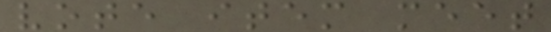vote item meet
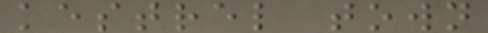kestrel town
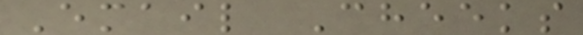Email Cheeks
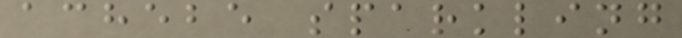achebe sparkling
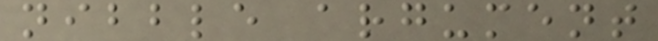nibble argument
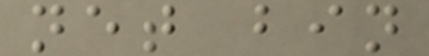net bin
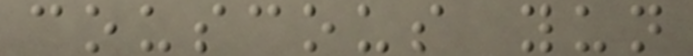couscous yun
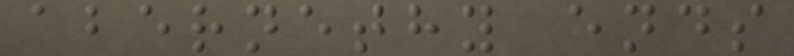abernethy ends
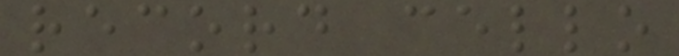record cello
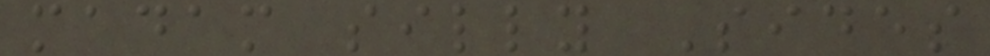madam silly Sides
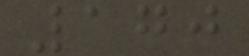170
